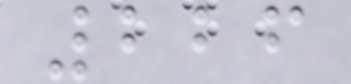226
